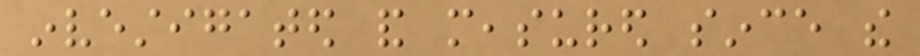investigated and measured since the
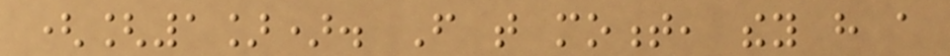([1]). From that moment, they have a
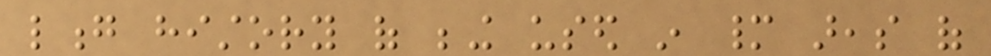long history of being used in many areas of
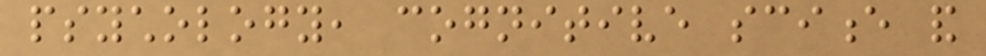psychology, cognitive science and
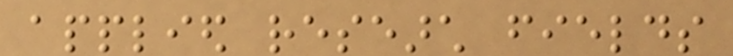applied research fields
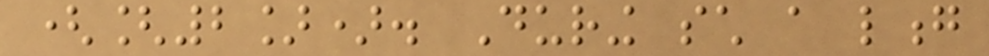([2]). During such a long
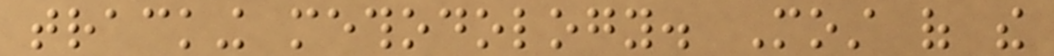tracking methodology. Most of the
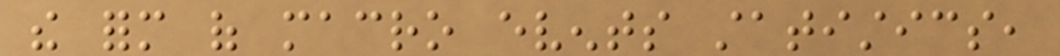the form of macro events statistics,
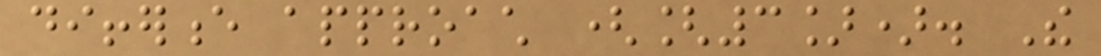difference approach ([3]). The
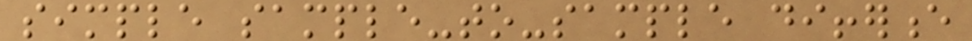simple sample-to-sample difference
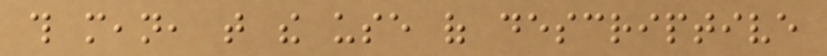this mean, that the use of descriptive
